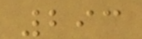293
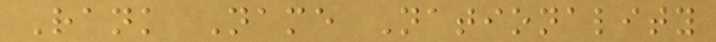Rank Name Nationality
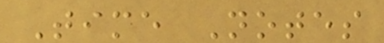Time Notes
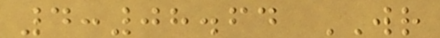4:08.64 WR
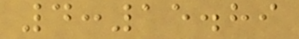4:15.89
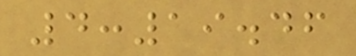4:19.46
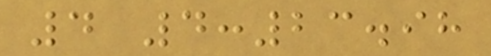4 4:23.98
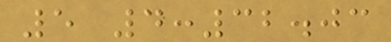5 4:32.03
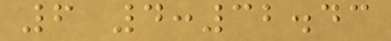6 4:32.43
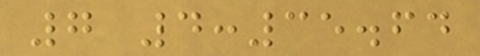7 4:35.64
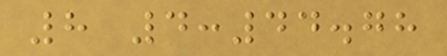8 4:44.78
